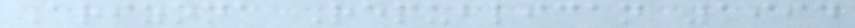Arizona Republican 1994
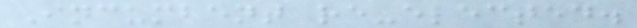Incumbent re-elected.
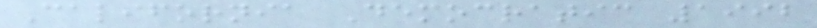California Democratic 1992
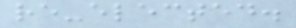re-elected.
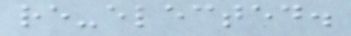re-elected.
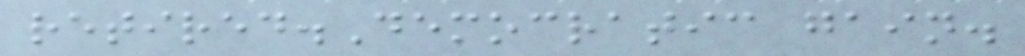retired.Democratic gain.
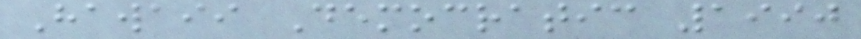Hawaii Democratic 1990
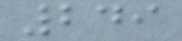249
